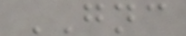GNC
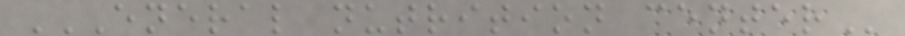ENERAL NUTRITION CENTER
